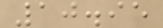10.95
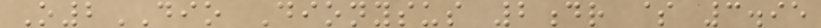O2DIO Dionysus 2dr $ 3.95
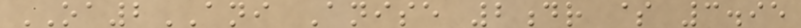OA2ANI Anise 2dr $ 3.95
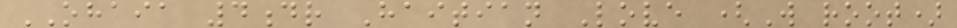OHAIA 4dr Haitian Love (W root)
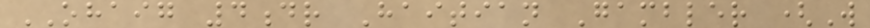OHAIG 4dr Haitian Gambler (W
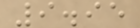9.95
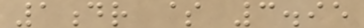1dr $ 3.95
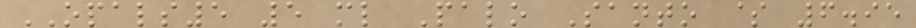OPALS5 5 ml Palo Santo $ 6.95
